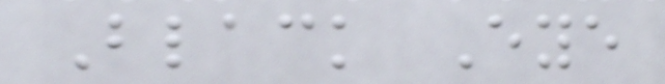Black Eye
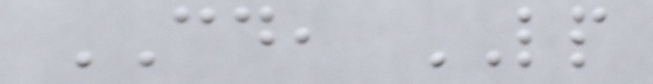CD, LP
